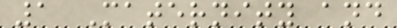1 Maternity and
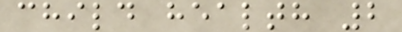child health 2
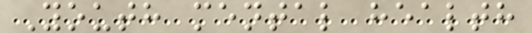Youth mental health
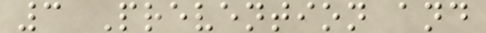3 Prevention and
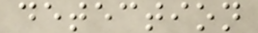detection
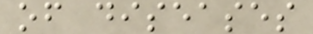of diseases
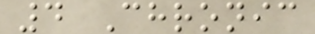4 Chronic
